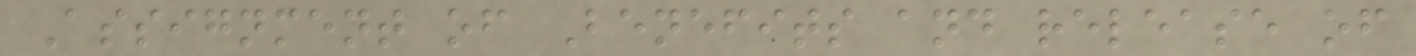Assignment of Benefits and release of
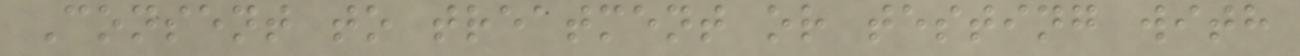Consent to treatment or testing with
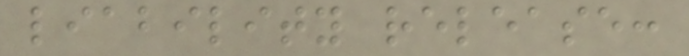liability release:
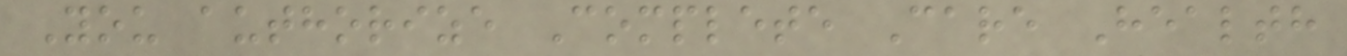You authorize Complete Care Health
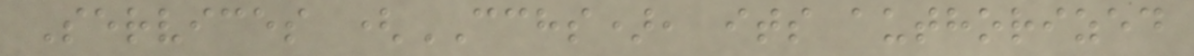Services (CCHS), its authorized
